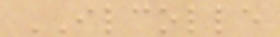ILCOLLE
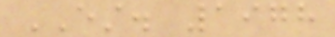EST. 1978
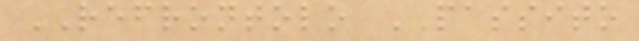REFRONTOLO PASSITO
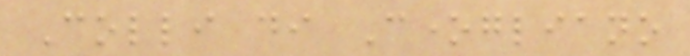Colli di Conegliano
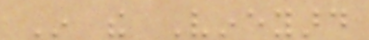In the Vineyard
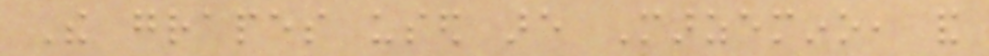The grapes used are Marzemino, and
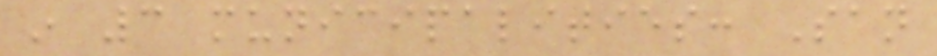in 3 municipalities: San
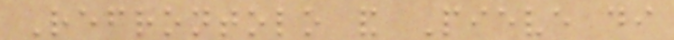Refrontolo and Pieve di
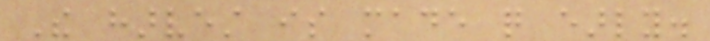The harvest is made quite early.
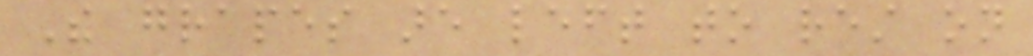The grapes are left to rest on
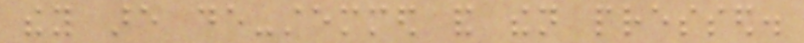they are de-stemmed and then pressed.
